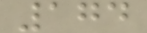174
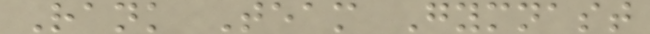Rank Team Gymnast
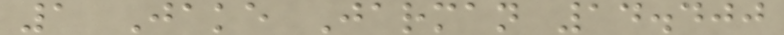1 Jake Jarman 14.400
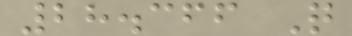28.366 Q
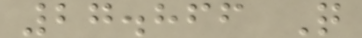27.866 Q
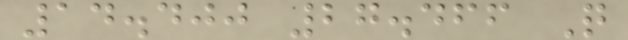14.400 27.466 Q
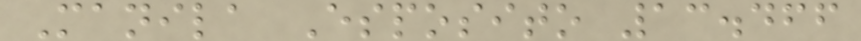Manila Esposito 13.466
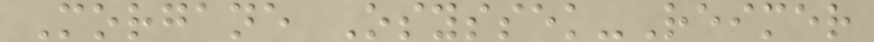Morgane Osyssek-Reimer
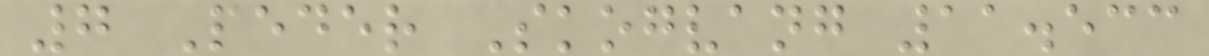7 Peder Skogvang 11.533
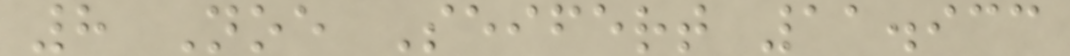8 Noe Seifert 11.933
